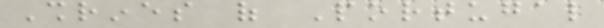Shrines of Portugal
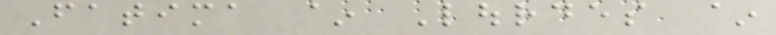Fatima ~ Lourdes ~
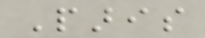Paris
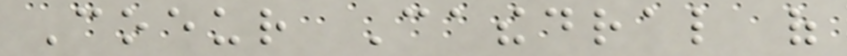Coeur Cathedral of
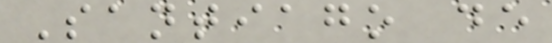Santiago de
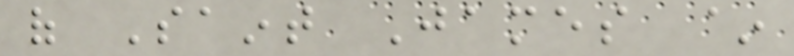of Saint James ~
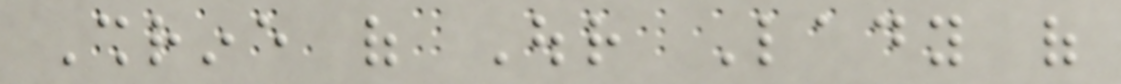Shrine of Our Lady of
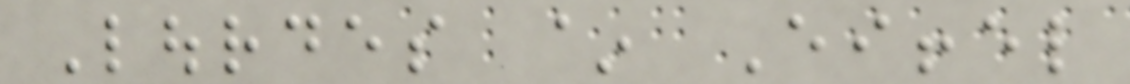Lourdes ~ Eiffel
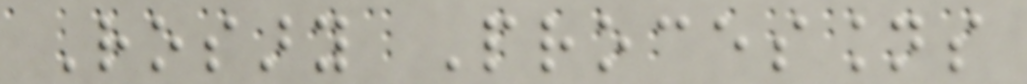Rosary Processions
